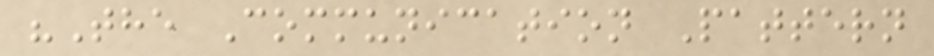"The Communication Pattern
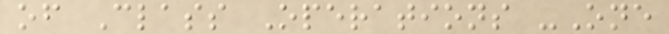of Class Operations -One
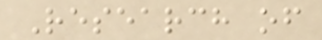Research of
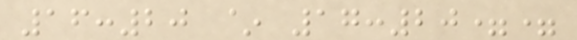16:20 ~ 17:20==
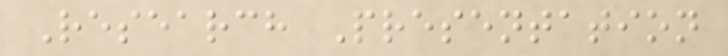Research Presentation
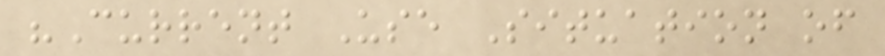"Current Use Situation of
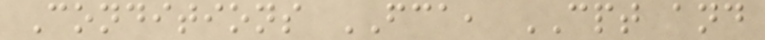Conditions FCA, CPT and
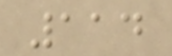114
